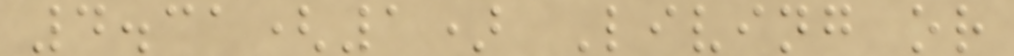4.31(1) Living or
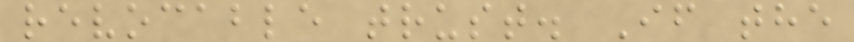revocable trust. If the
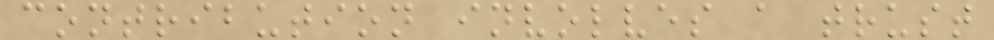contribution involves a trust
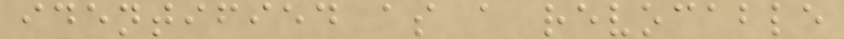identified as a revocable
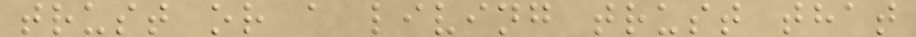trust or a living trust that
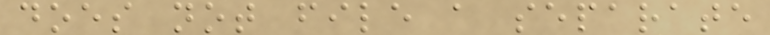does not file a separate
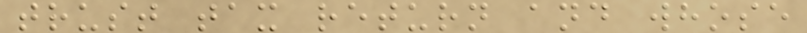trust tax return and whose
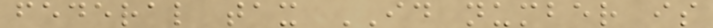federal tax ID number is
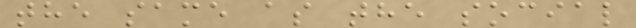the same as the social
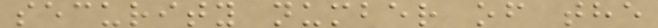security number of the
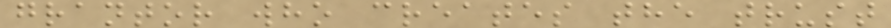grantor who creates the trust
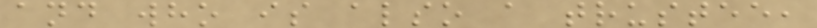and who is also a trustee,
